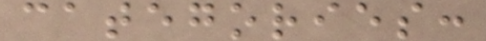categories:
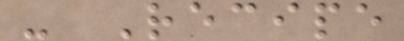- Recipe
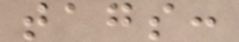tags:
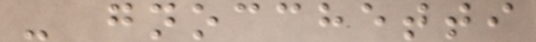- gnocchetti
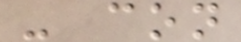- con
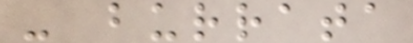- burrata
